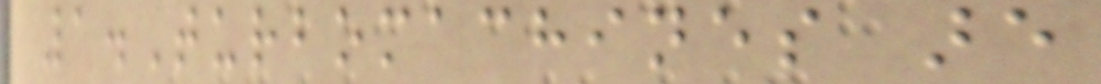1.Turbomachines are
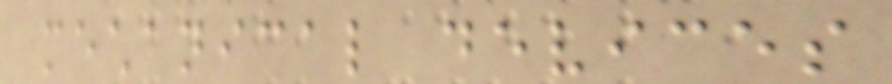mechanical devices
